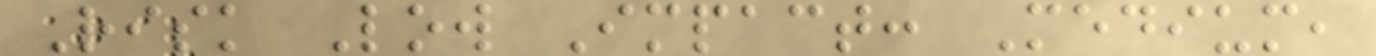Risk Low Impact: Medium,
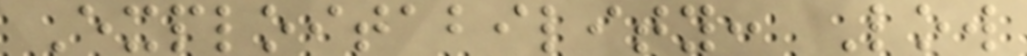Exploitability: Low
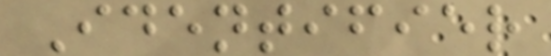Identifier
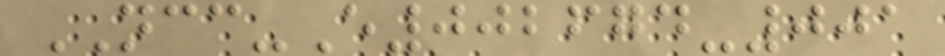NCC-E002674-001
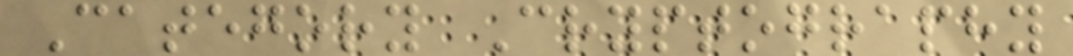Category Cryptography
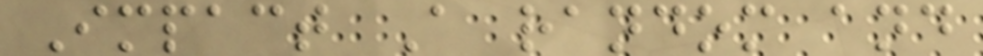Impact A random and
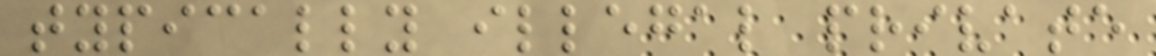typically illegal private
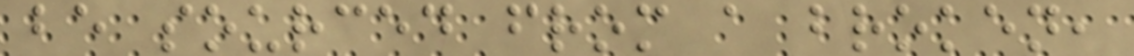be sourced from a broken,
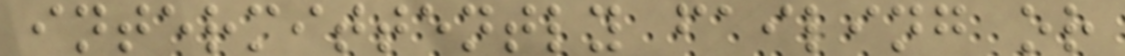intermittently failing or
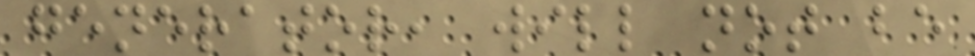generator, will not be
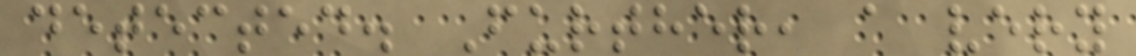detected. Further, a very
